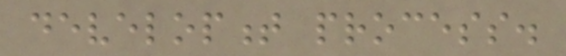development process.
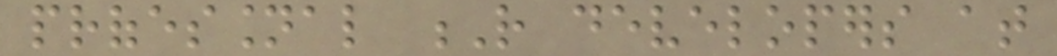professional R developers at
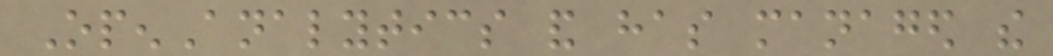OpenAnalytics and has managed the
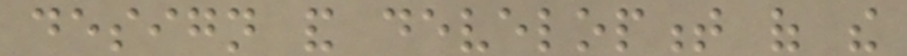design and development of the
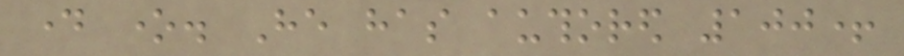day one. He has authored 100+
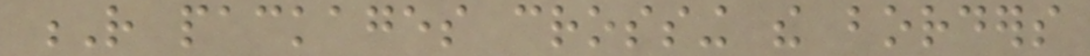R packages crossing the borders
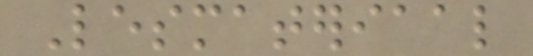Lesmateriaal
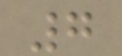7
